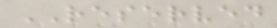RESERVED
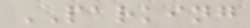PARKING
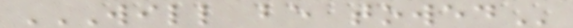WILL BE TOWED
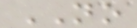NO
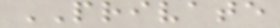PRIVATE
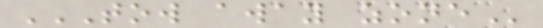TOW AWAY ZONE
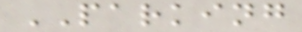PARKING
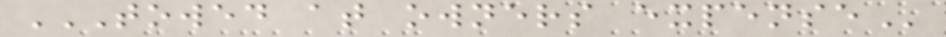TOWED AT OWNERS EXPENSE
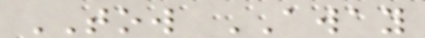TOW AWAY
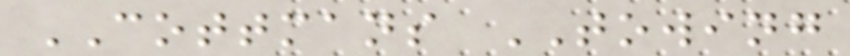COTTMANS TOWING
